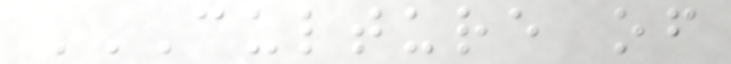CULTURE OF
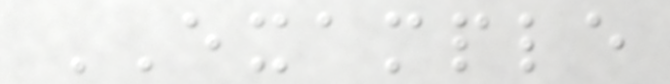EXAMPLE
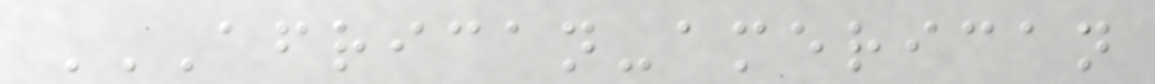AFRICAN-AMERICAN
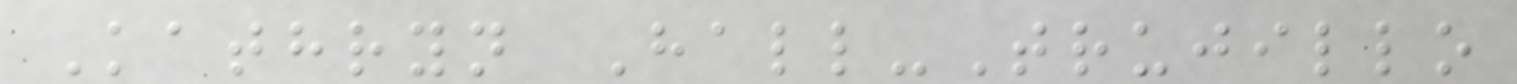Kathryn Hall-Trujillo
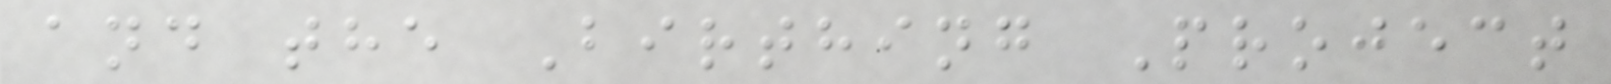and the Birthing Project
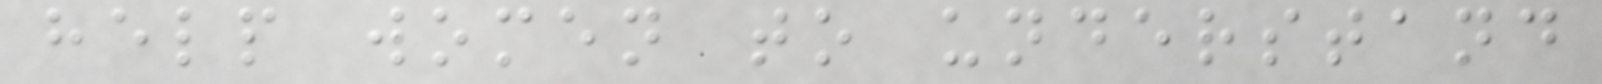help women to understand
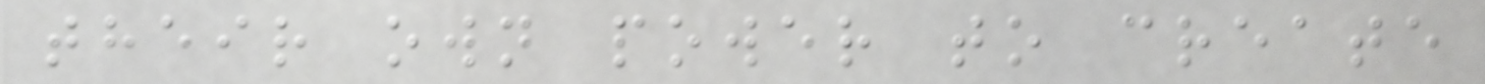their own power to create
